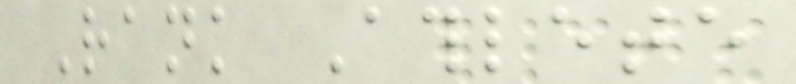Rank Athlete
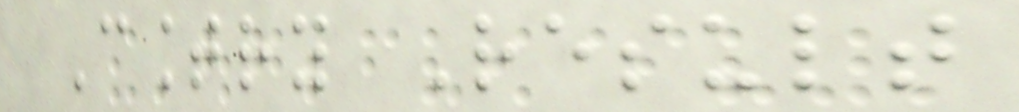Country Result
